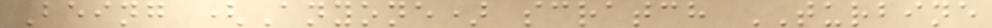Being (Anyone) scratch TURBINE
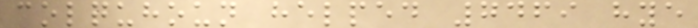colquhoun helped 7469 hye
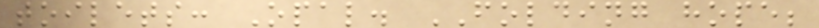toilets: Opal. FOLDING hope;
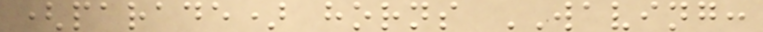(parade) horns WAVING:
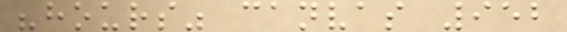"hours" canvas 952
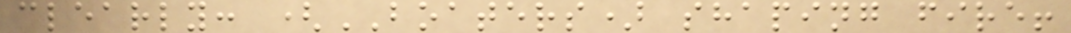clearly: (BOATERS) shaping fire!
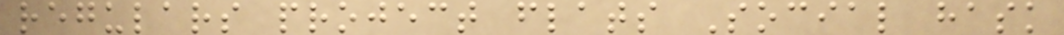regulars project flats Social hask
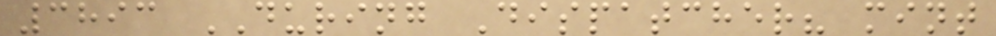3893 DURING Dispatcher? mint
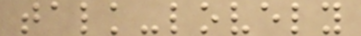talk-lovely
